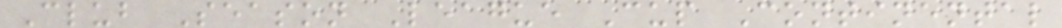Club Season League Cup Continental
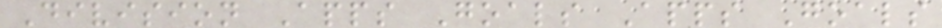Division Apps Goals Apps Goals
